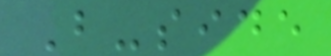B-side
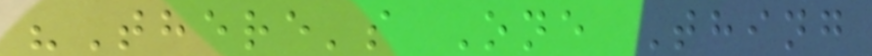"There's One Thing
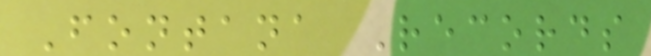Fontana Records
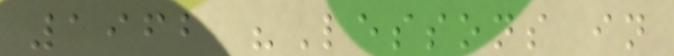1962 "Lessons in
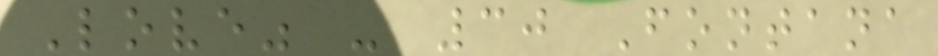Love" - 30 Fontana
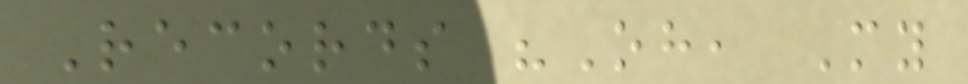Records "Oh, My
